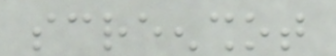screenshot
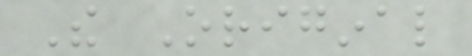The Original
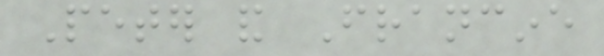Peter and Francine
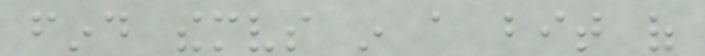find themselves in a bit of
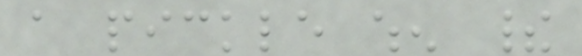a pickle when their
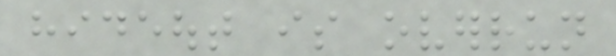hideout is overrun
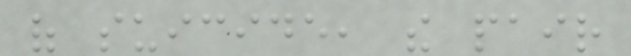of suicide, the pair
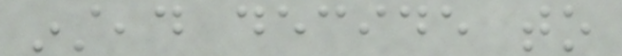instead decide to
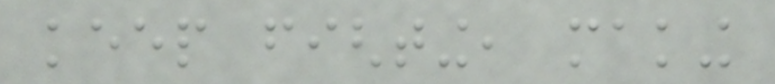keep fighting, making
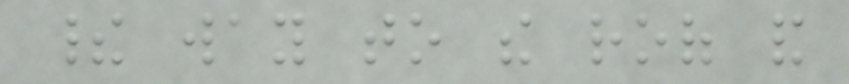their way to the roof and
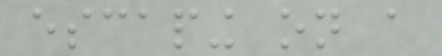escaping on a
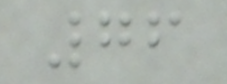76
